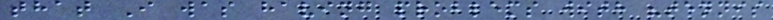that I was having problems with "tennis
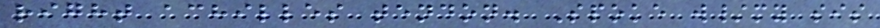right achilles tendon. Spoke w/my sis
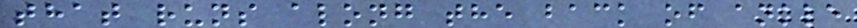that runs along the back of ankle
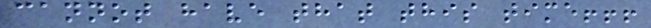cannot have that this time!!!
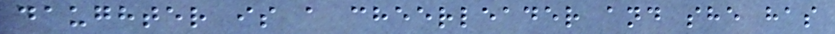daughter is a cheerleader and she has
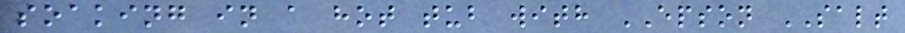soaking in a hot tub with EPSON SALT
